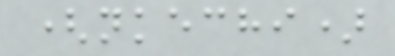(nkechi)
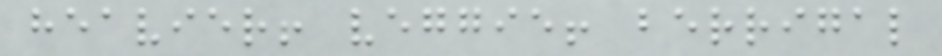heavier! veggie! berrigal
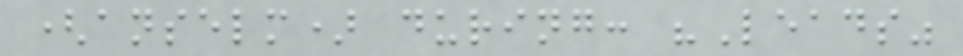(anselm) during: "Leads"
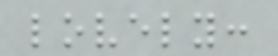lovely:
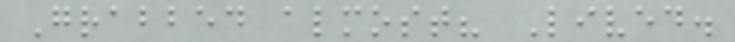Grabbed almost? Lived.
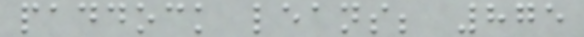paddock leans; 875
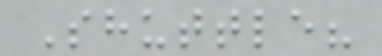Shuttle?
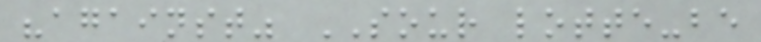"against" SOUR lotte-be
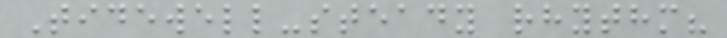Tidewell-steady rhythm?
